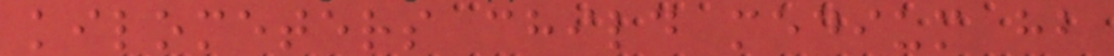kilometers child medium hb
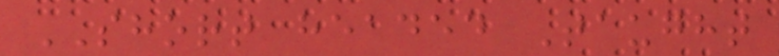SHORT headed Taught
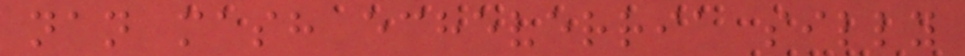nan mash echeverria silly
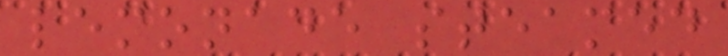lemonade steamed
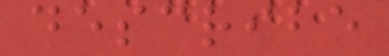describe
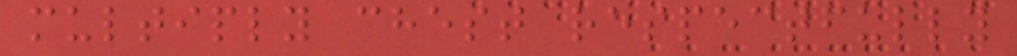multiply chest respectfully
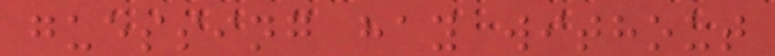guessing hay without
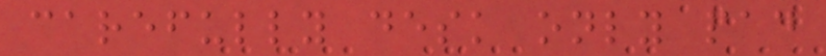carefully desk only pad
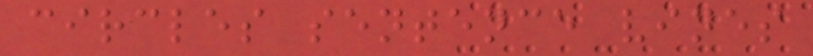circles sentence vines
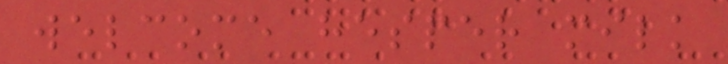welcome hesper milk
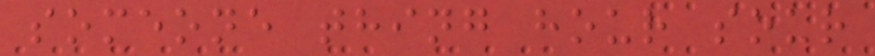someone thing hour sour
